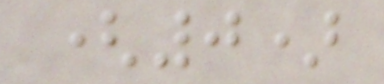(0)
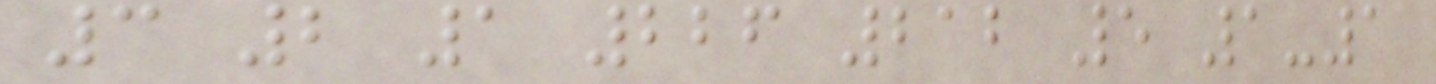3 2 1 226 212 5 1-1
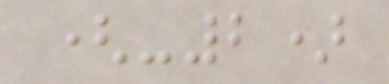(-2)
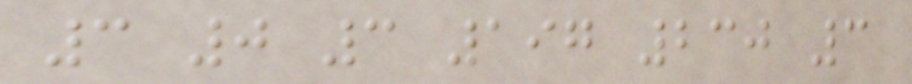3 0 3 197 230 3
